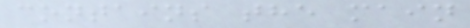contains the main
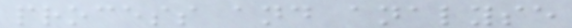process and analyse
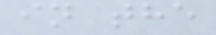in the
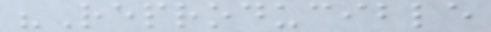"Reproducible
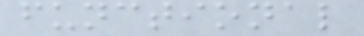functional
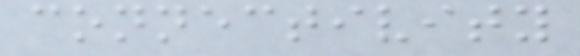connectivity
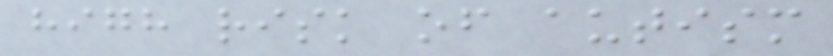high risk of autism
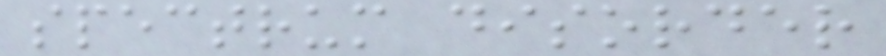spectrum disorder
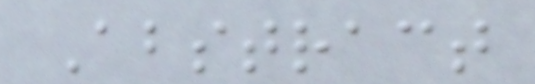Abstract
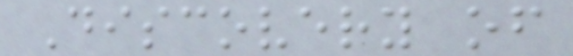Discovery of
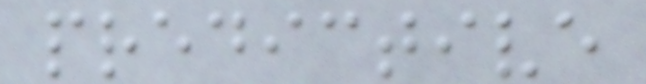predictive
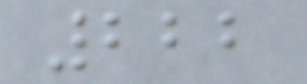222
